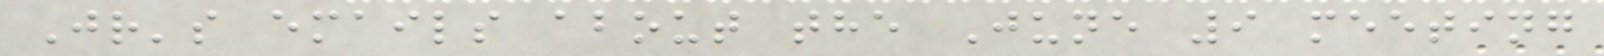Jr's emails about the June 9 meeting
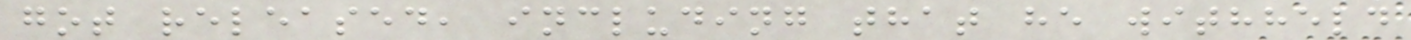got released, including that he withheld
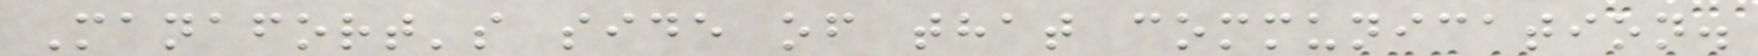Manafort's side of that communication.
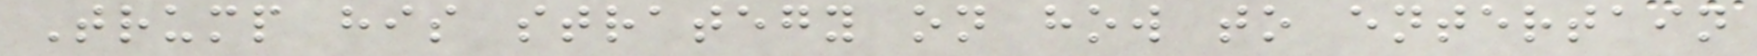Trump his strategy on how to entertain
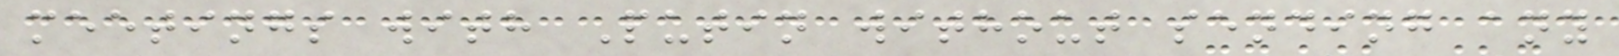meetings with Putin without sending any
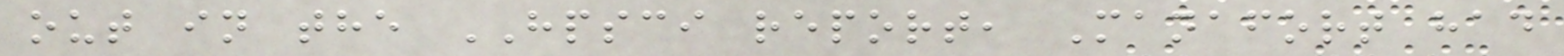out in the HPSCI report, Manafort had
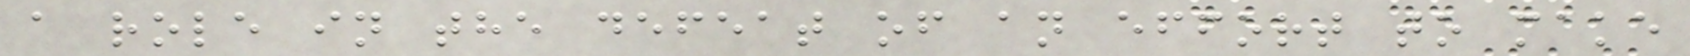a role in the defeat of an effort to make
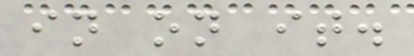in on it.
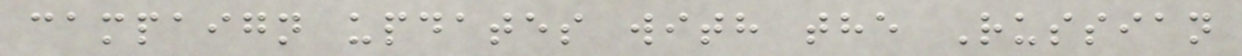campaign updates with the Russian
